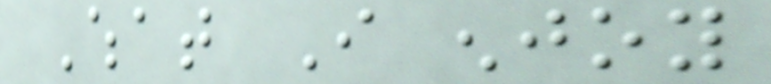What I enjoy
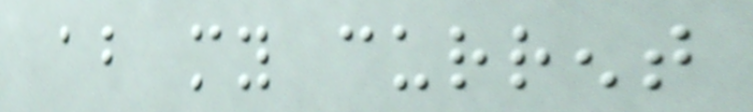about my current
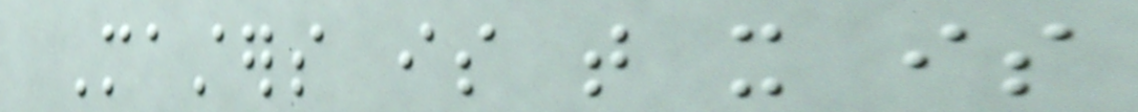Masters is that it is
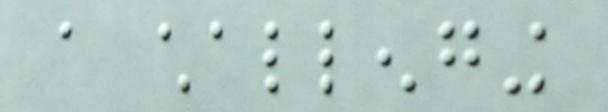a challenging
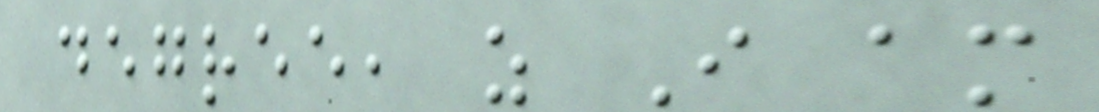degree, as I am
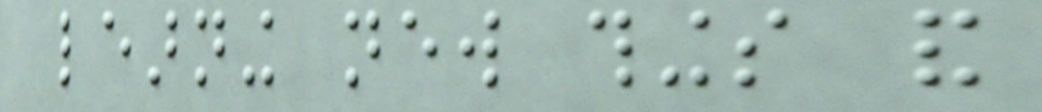learning new things and
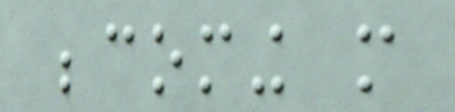becoming more
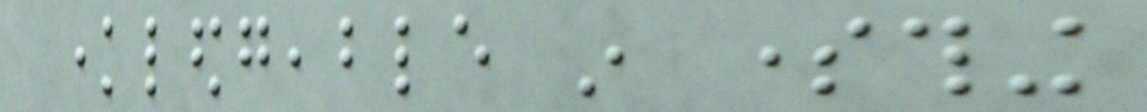knowledgeable in something
